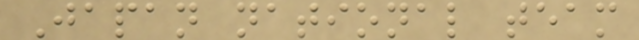Japan national team
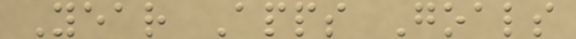Year Apps Goals
